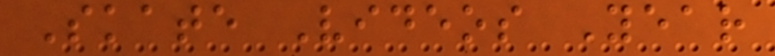Skate Videos Year
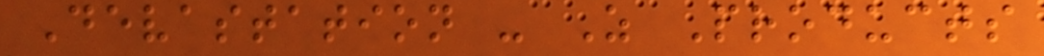Devastation - Z Products
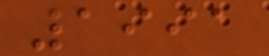1991
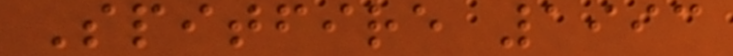Spitfire 1993
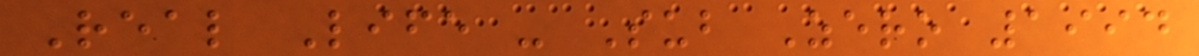Real Life - Sub Zero 1994
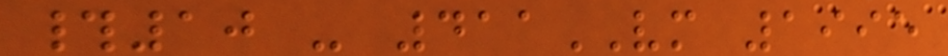#10 - 411VM 1995
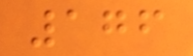176
